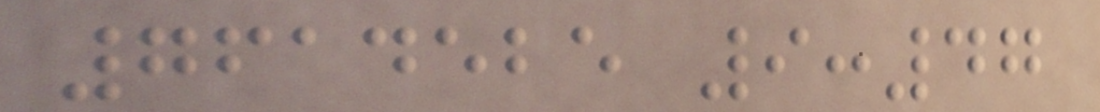7614525 9:47
